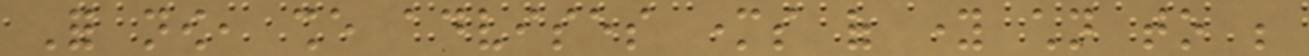For now, she advises mothers of young children to be
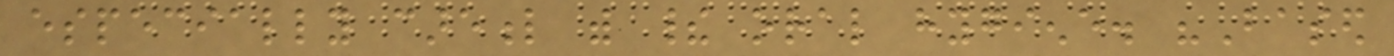especially careful with their oral hygiene. "Based
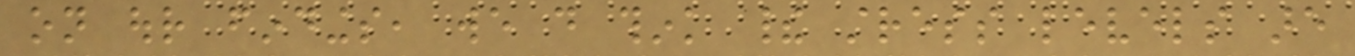on our findings, we do think their stress levels are
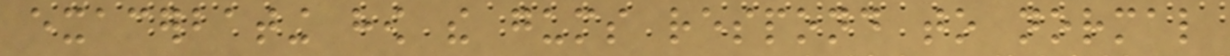exacerbating how the gums respond to normal
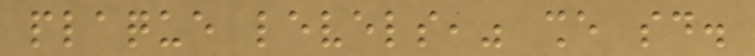plaque levels," she said.
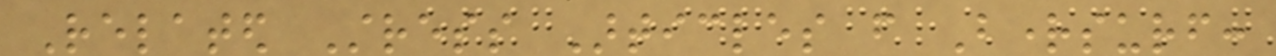Related Stress Articles from Brightsurf:
